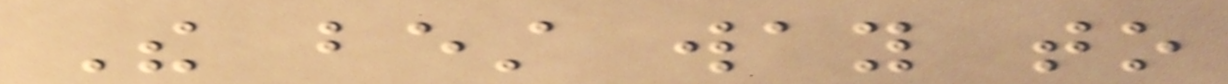The best way to
